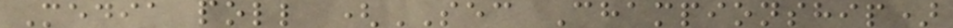Media poll (SEC Championship)
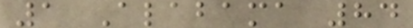1 Alabama 84
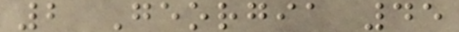2 Georgia 45
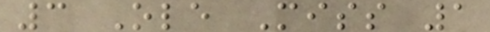3 Ole Miss 1
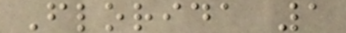Florida 1
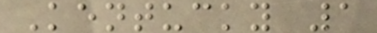Kentucky 1
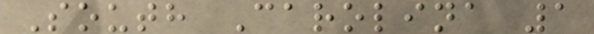South Carolina 1
